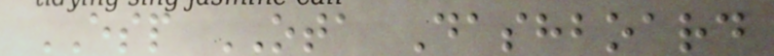ESP OTA Dashboard
